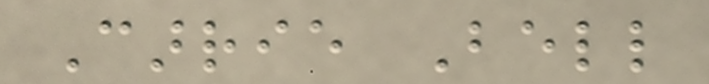Carrie Bell
